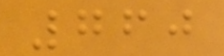760
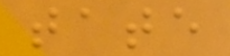tate
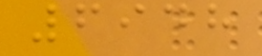6948
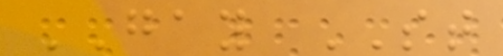GAY ST
